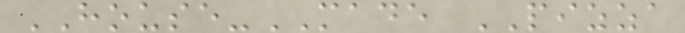HOUSE-MADE PIZZA
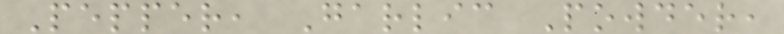Pepper, Garlic Powder,
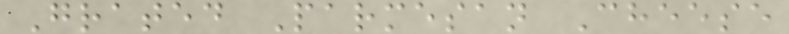Grated Parmesan Cheese
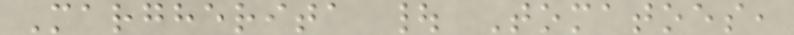Margherita | Tomatoes,
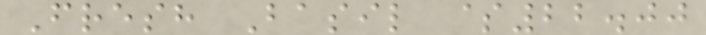Fresh Basil $22.00
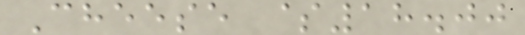Cheese $18.00
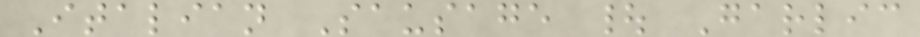Italian Sausage | Garlic
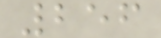256
